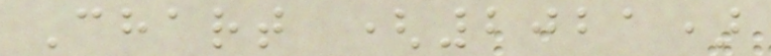Chart (2021)
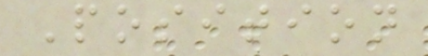Position
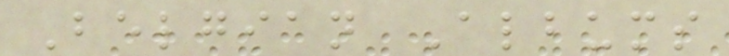Belgian Albums
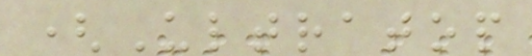(Ultratop
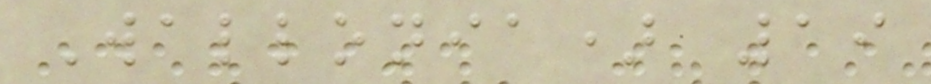Wallonia) 19
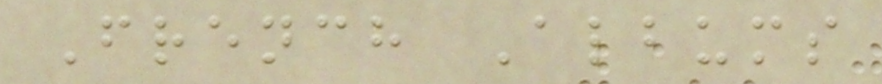French Albums
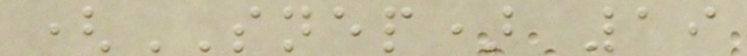(SNEP) 19
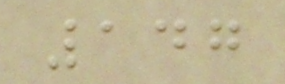147
